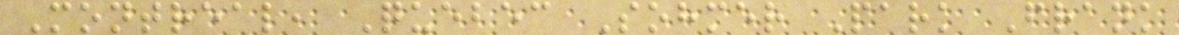Montreal, Quebec Sohmer Park Frank
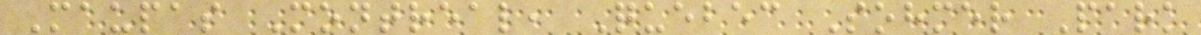Maupas Montreal, Quebec Sohmer Park
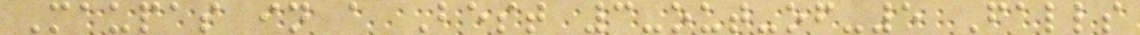Maupas in a Best 3-out-of-5 Falls
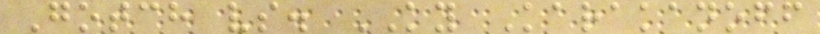Gotch vs. KY Karakanoff
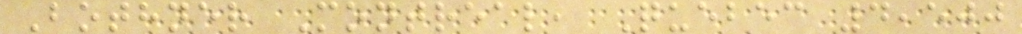Bothner Montreal, Quebec 4,500
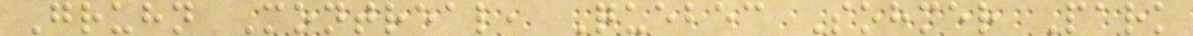Gruhn Montreal, Quebec Sohmer Park
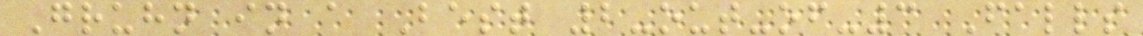Gruhn in a Best 2-out-of-3 Falls
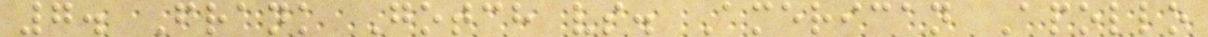7. Frank Gotch vs. American Apollo
